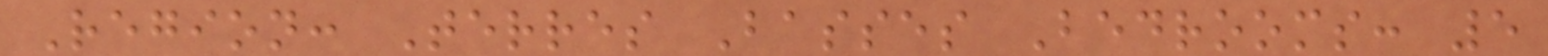Region: Terres Basses Bedrooms: 5
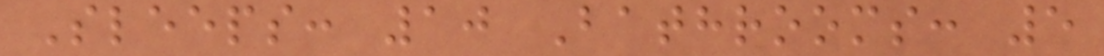Sleeps: 10 Bathrooms: 5
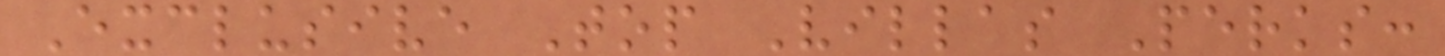Exclusive Top Villas Perks:
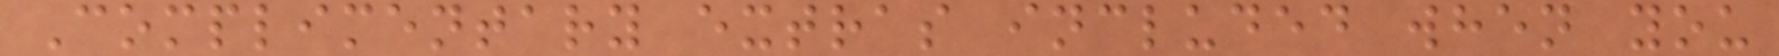Complimentary extras included when you
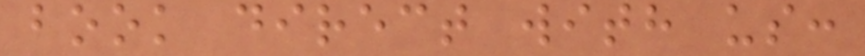book direct with us:
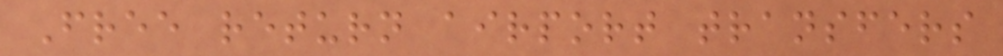Free return airport transfers
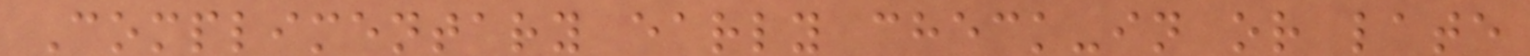Complimentary early check-in or late
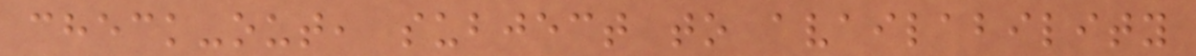check-out, subject to availability
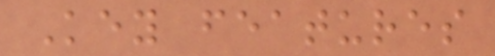Key features
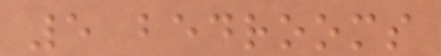5 bedrooms
